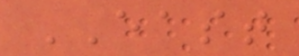EAST
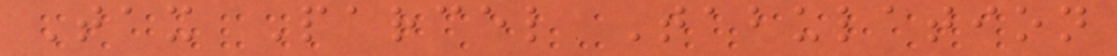Tax Parcel Tabulation
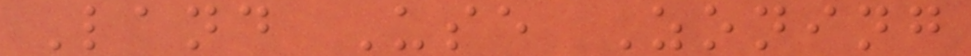Land Use Zoning
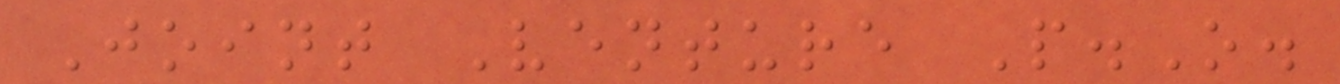Joint Venture P.O.
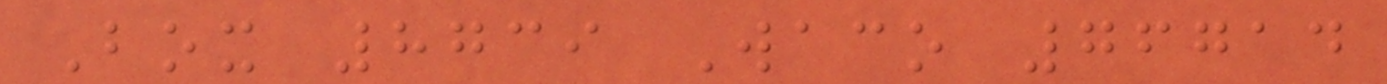Box 8739 Waco 76714
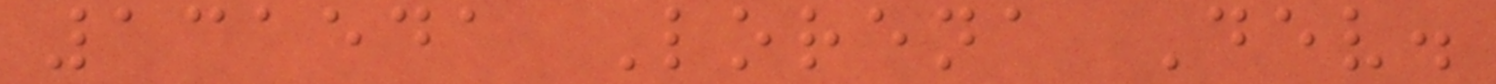131541 Lorena Dev.
